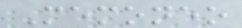Memoneo
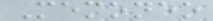Memoneo
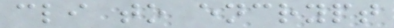cli to encrypt
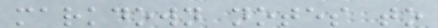markdown notes to
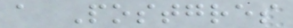a Postgres
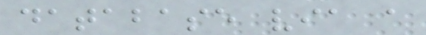database via a
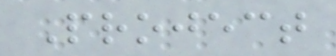Project
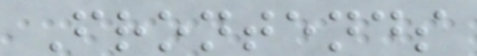Frontends
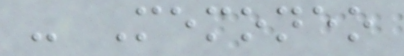- Memoneo
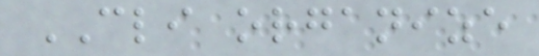CLI organize
